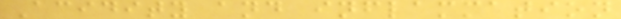Acidity and inflammation
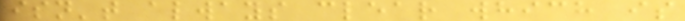isn't always clear which is
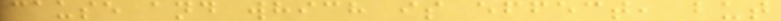cause and which is effect, but
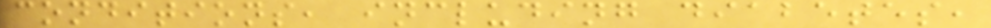conditions, including diabetes,
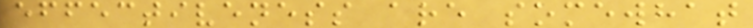effectiveness are somewhat
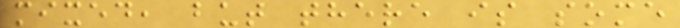mixed, but there is some
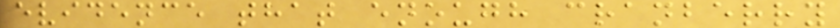evidence that enough cranberry
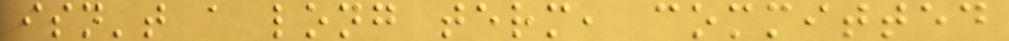isn't a long term, committed
